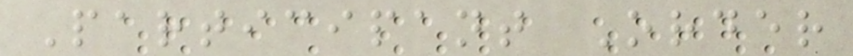Participant Order
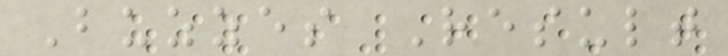Buzzes Result
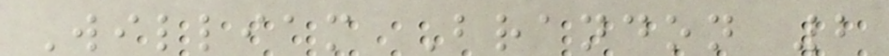William Brandon 2
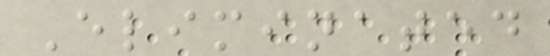Eliminated
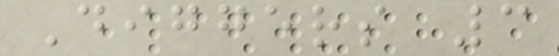Diggers 3
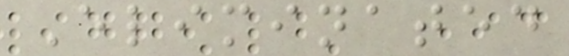Eliminated
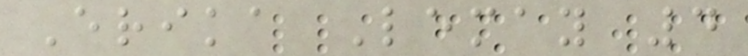Erika Lemay 4
